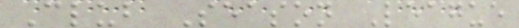Club Season League
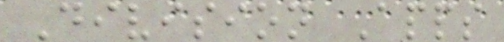Division Apps
